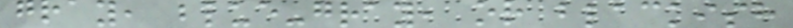gray, blue-gray, or blackish
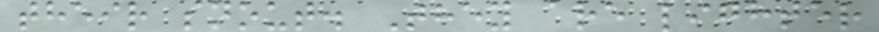their snout. They are lighter
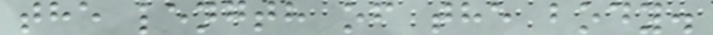the length of the body.
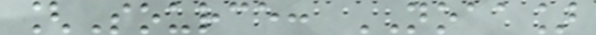[Source: NOAA]
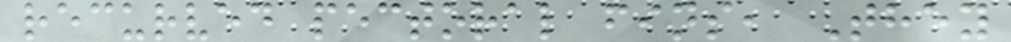recurved pectoral fins, They
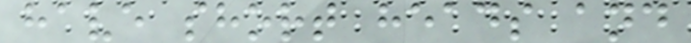have short heads and
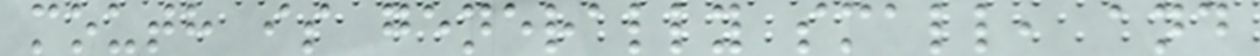mouth is generally small, and
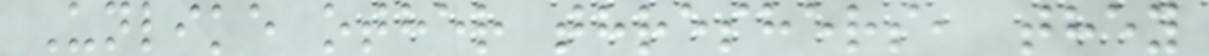Unlike other threshers, they
